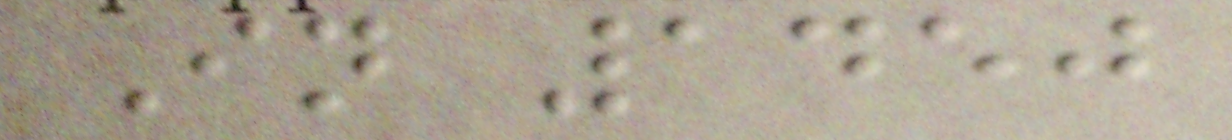In 1450
